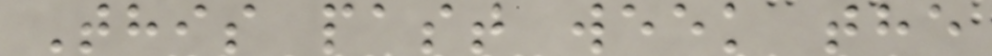This past week the
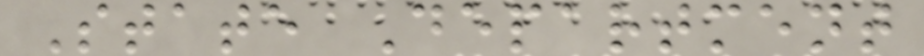State Department
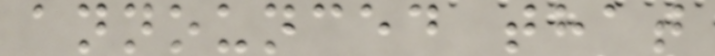announced that
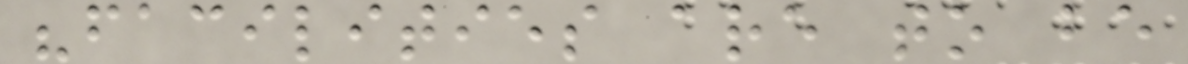"facilities are to be
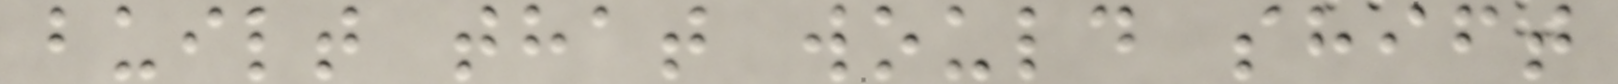built that would shift
